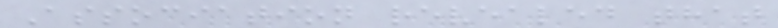Association revealed that
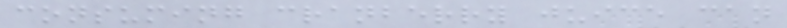consuming cranberry juice can
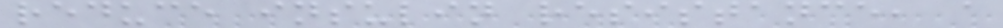reduce insulin resistance, a
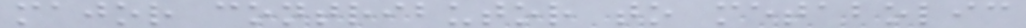major contributor to metabolic
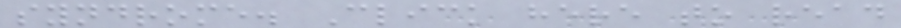syndrome. Click here to read
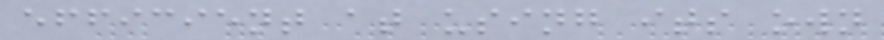efficient at using its own
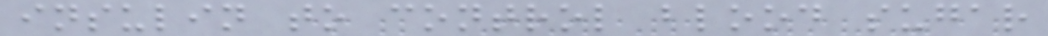insulin to control blood sugar
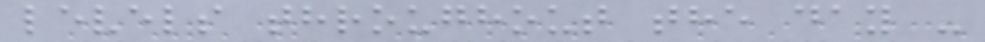levels throughout the day -
